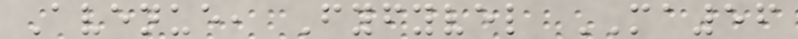Avenue, Fyfyvel MA56
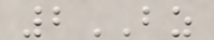2BZ
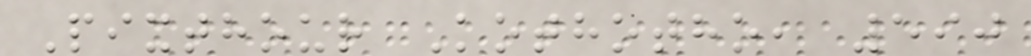Pixthour Kothotho, 590
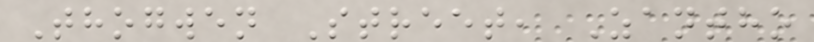Thogwen Street, Zantho
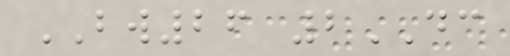BW26 2DC
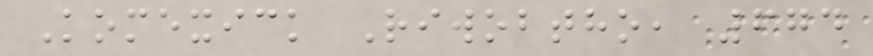Komexick Riwobtho, 674
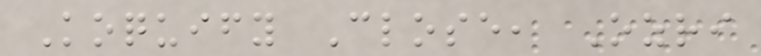Koquify Close, Ozri
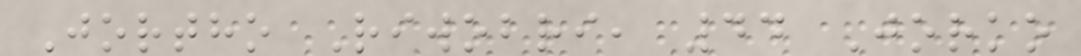Jortho Riwobri, 44 Jorko
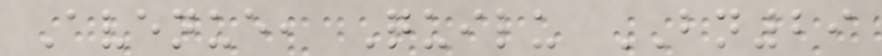Avenue, Quilu BN29
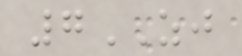7ZJ
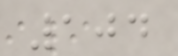104
